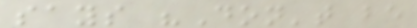says "Don't be
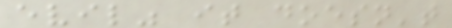evil" it doesn't
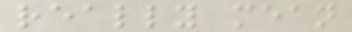really mean
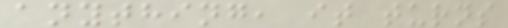anything, it turns
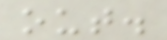out.
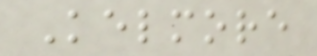Kelmore
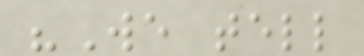"We tell
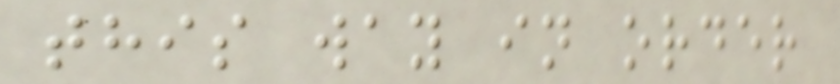this way in order
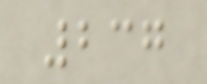237
